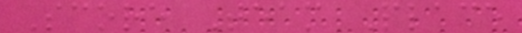Score Team Place
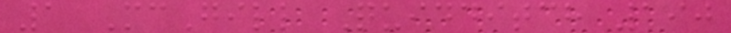1 McGill Quidditch 190
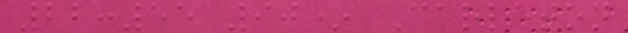22:55 90* Carleton
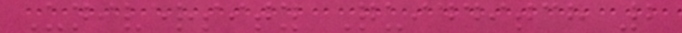University Quidditch 2
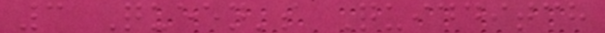3 Queen's Quidditch
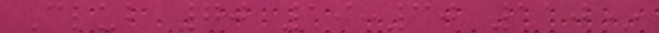Club 70 19:30 110*
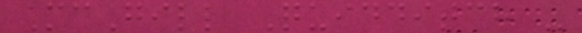McGill Quidditch -
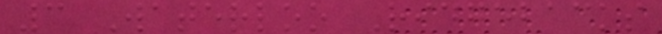3 Waterloo Ridgebacks
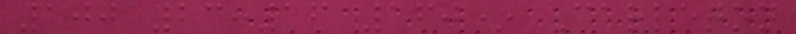100 23:16 160* Carleton
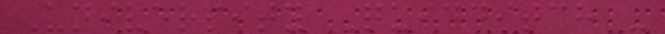University Quidditch -
